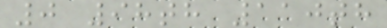0 98th 110th
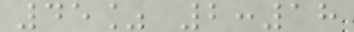45% 2:18
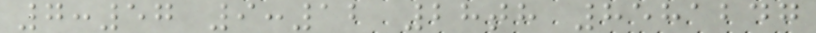7:57 9:12 28th 8581247
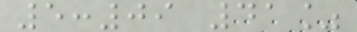5:09 41%
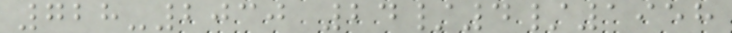728-2030 24/4/1958
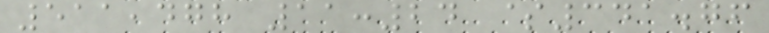511,478 11:24 $341.76
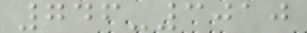746-3010
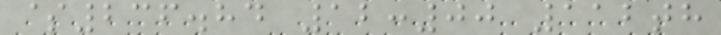$236.84 12:00 112th
